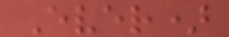Ever)
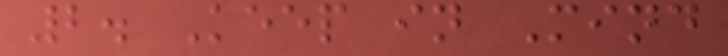2. Keep in Mind
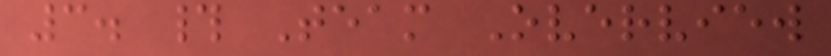3. # Team Overview
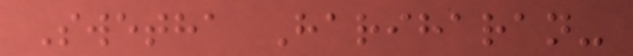Swetha Hariharan-
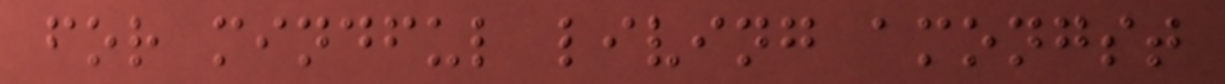for mindful living amongst
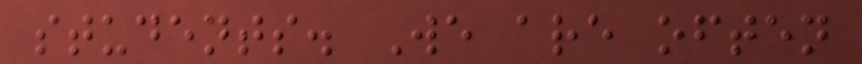students. We are often
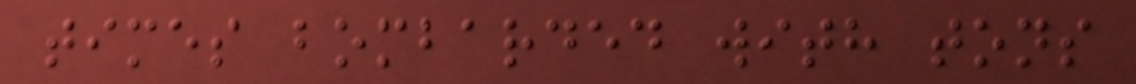times bombarded with tons
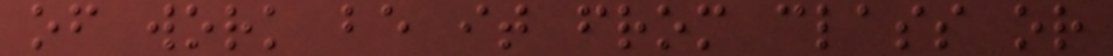of work be it from class or
